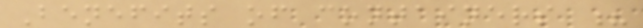Benefits of containers ?
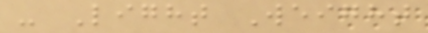- Light Weight
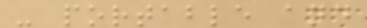- portable and
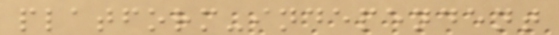platform-independent
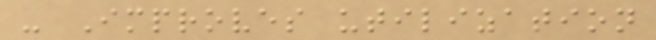- Improves utilization
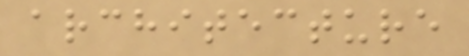architecture
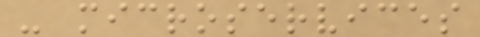- microservices
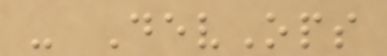- DevOps
